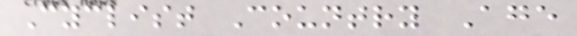Cyclist Country Age
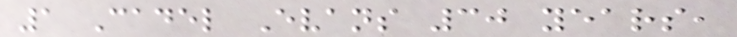1 Cadel Evans 30 years,
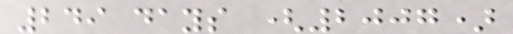249 days (2007)
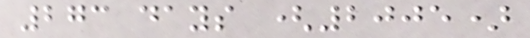273 days (2005)
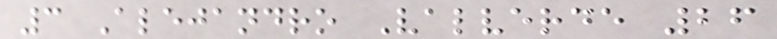3 Alejandro Valverde 26
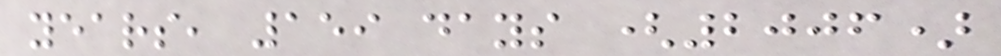years, 159 days (2006)
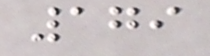179
